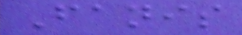Fanis
